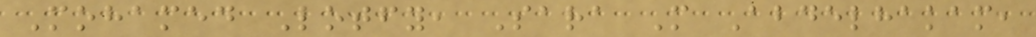Mohamed Lotfy, Sara M Abdelhakam,
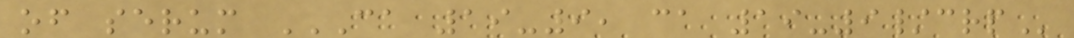of serum CA 19-9, CA 19-9/CRP
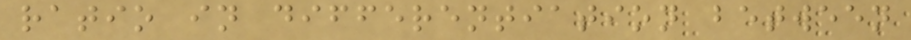ratio in differentiation between
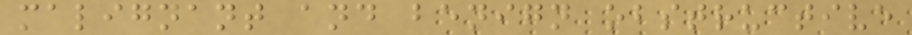malignant and benign obstructive
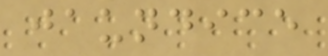jaundice
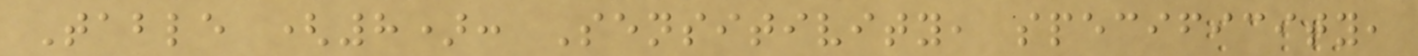Table (8): Sensitivity, specificity,
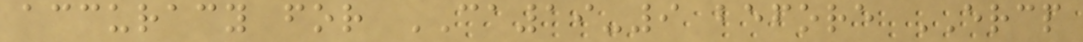accuracy for CA19-9 before ERCP
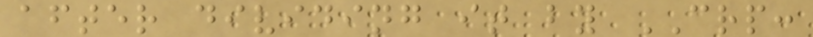after dividing it by CRP:
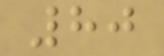80
